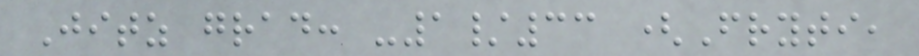Jitz grad: -1/33 (Fryti,
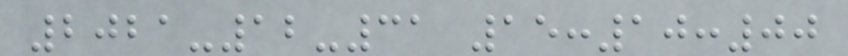2021-12-31 15:10:00
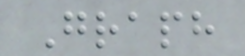Graph
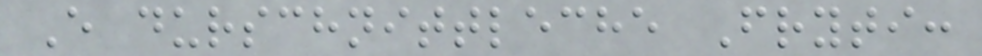E durschnittleche Fryti:
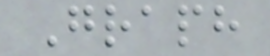Graph
